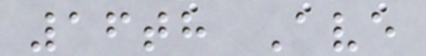16th Ave
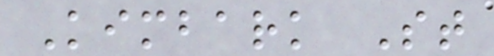Kimbark St
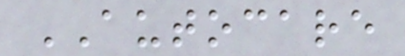AUTOCARE
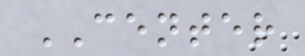CENTER
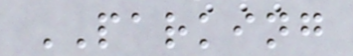PARKING
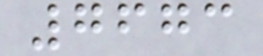7673
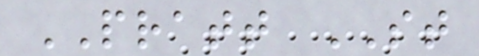PRATT ST
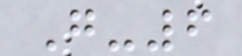G-6
